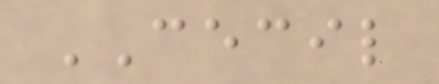CECIL
